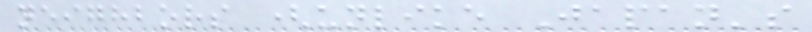neighbors (unlike Japan's
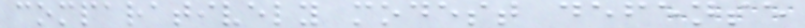comparatively modest defense
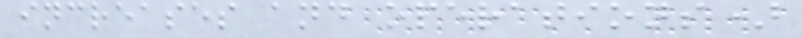increases and operations)
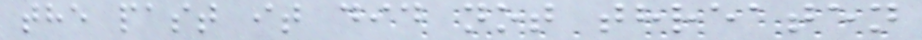the past it did not threaten
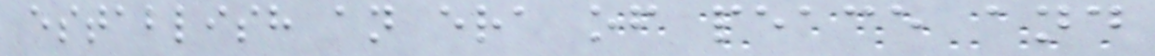establish an era of peace and
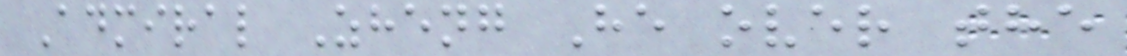Admiral Zheng He over the
